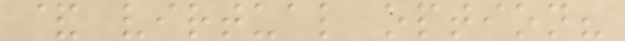& virtual option?
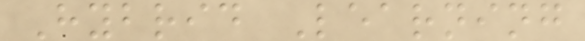Hybrid Learning
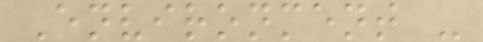Environment -
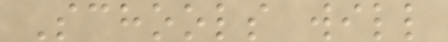Schools will
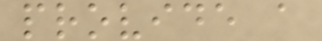provide a
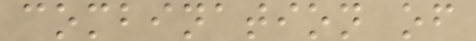combination of
